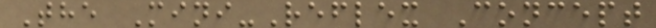The Mini-Reflex Concept
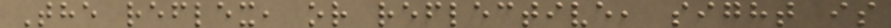The reflex, or reflective, sight is
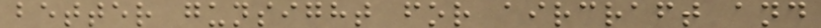better gunsight for aircraft and
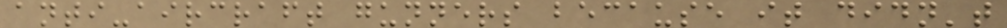anti-aircraft gunners because it didn't
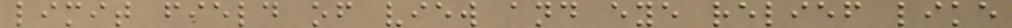limit field of view and eye relief like
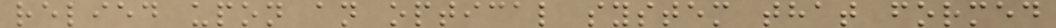relied upon an optical system that formed
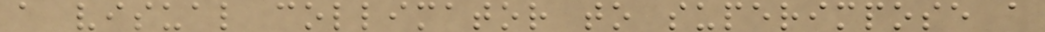a visual collimator to superimpose a
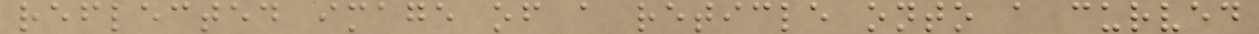reflected image of a reticle onto a curved
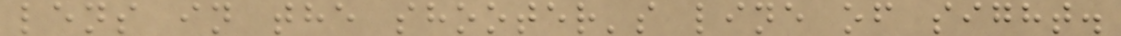lens in the shooter's line of sight.
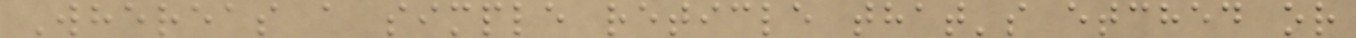Whereas a simple reticle that's etched or
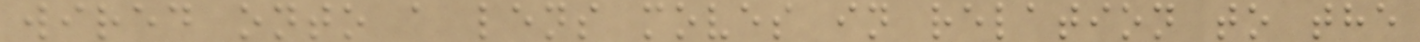wired onto a lens moves in relation to the
